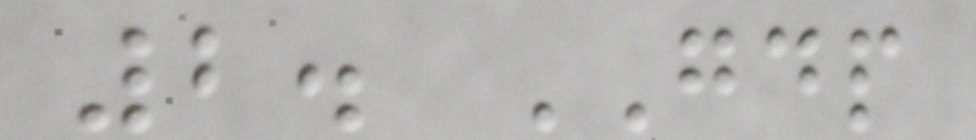2. GDP
